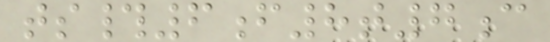ts#6f8t7c
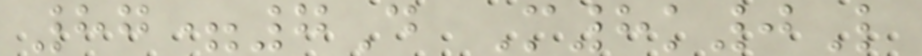87=7D M8k0L
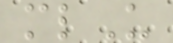mlU
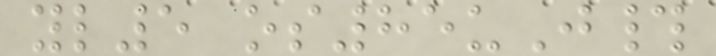yl5 os85uJ#
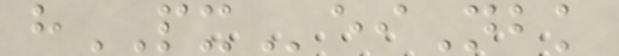hPXeiNbk
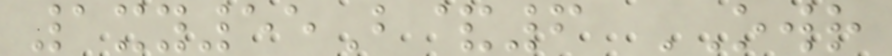1xy55B&6 OWR
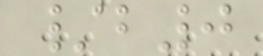/b0
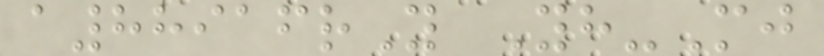a88916rY Yh-Mj
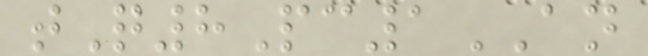tQ8Pc1AN
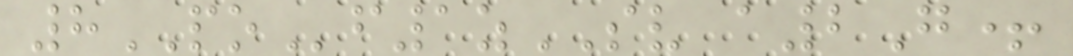8POf1zSV a2G+
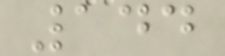144
